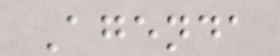Agenda
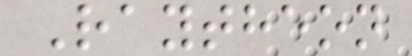Raytheon
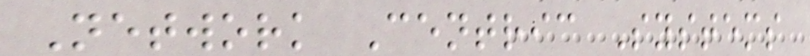Network Centric Systems
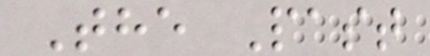The Past
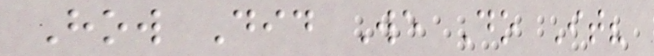How Did We Do It?
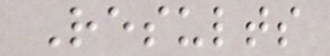Results
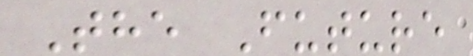The Future
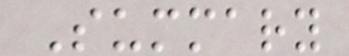Summary
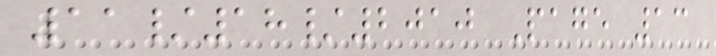11/18/2010 Page 13
